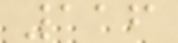116
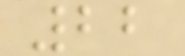22
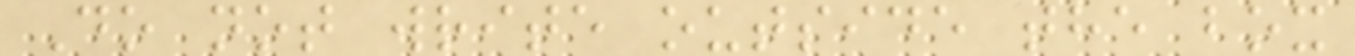Do not write outside the box
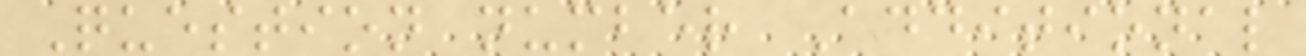Question number Additional
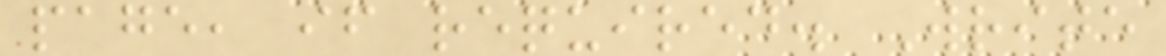page, if required. Write
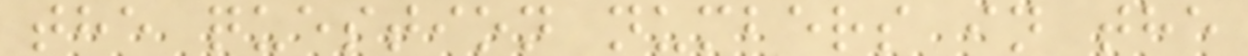the question numbers in the
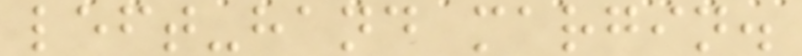left-hand margin.
